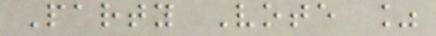Party Vote %
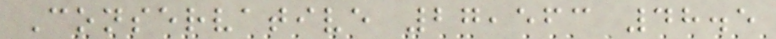Conservative 27,563 48.5
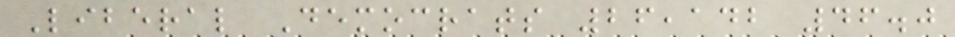Liberal Democrats 26,142 46.0
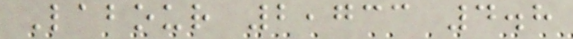Labour 2,733 4.8
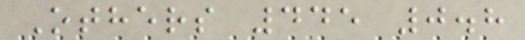Others 445 0.8
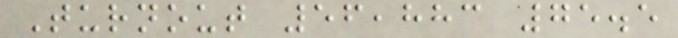Turnout 56,883 75.5
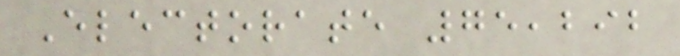Electorate 75,292
